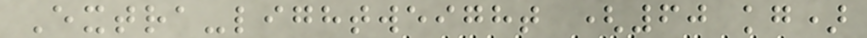Extra-lightweight (60 kg)
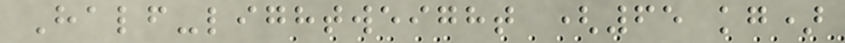Half-lightweight (65 kg)
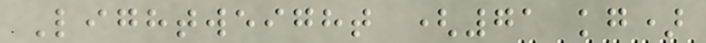Lightweight (71 kg)
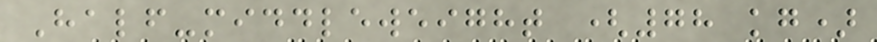Half-middleweight (78 kg)
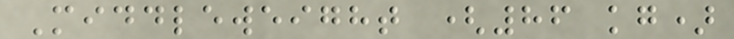Middleweight (86 kg)
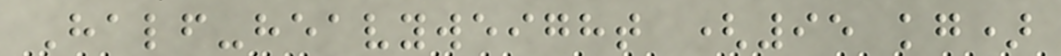Half-heavyweight (95 kg)
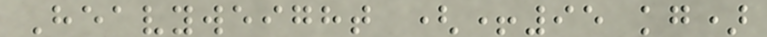Heavyweight (+95 kg)
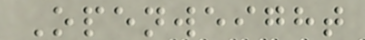Openweight
